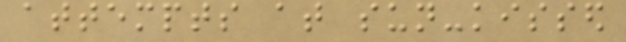attempts at sun-kissed
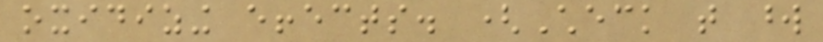oxidizing effects. (Check that word
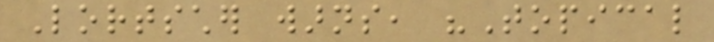Lortscher warns, "Topical
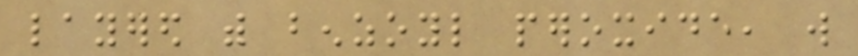layered with benzoyl peroxide, will
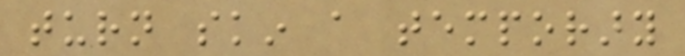turn skin a temporary
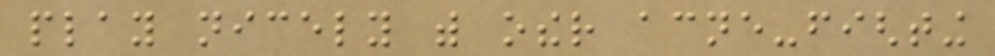play nicely with other acne-fighting
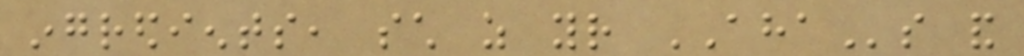ingredients, such as your AHAs and
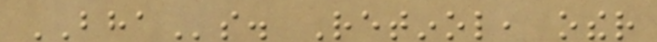BHAs. Retinol, other
